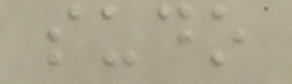sudo
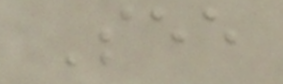See
